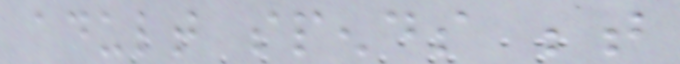adult spends between
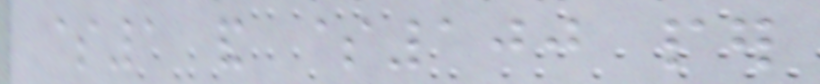$1 and $100 per
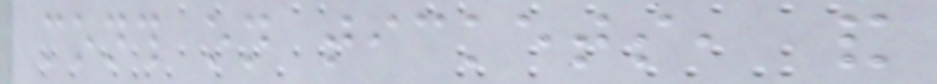month on tickets, and
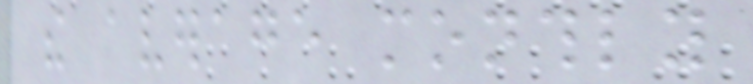the average monthly
